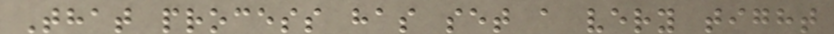That process has set a very tight
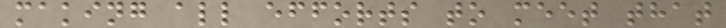making all efforts to meet that
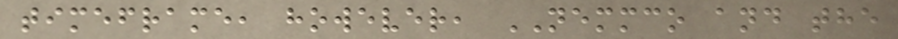timeframe, however, NEMMCO and the
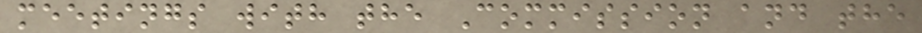meetings with the Commission and the
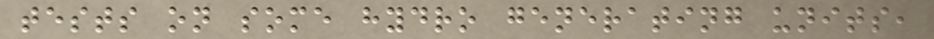tests on some hydro generating units,
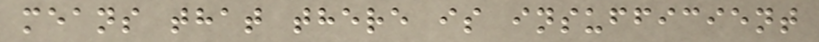means that there is insufficient
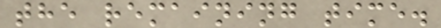the remaining time.
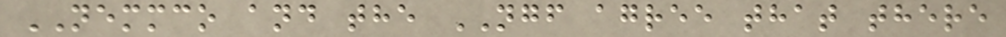NEMMCO and the NGF agree that there
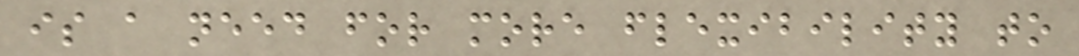is a need for more flexibility to
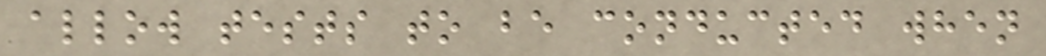allow tests to be conducted when
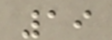19
